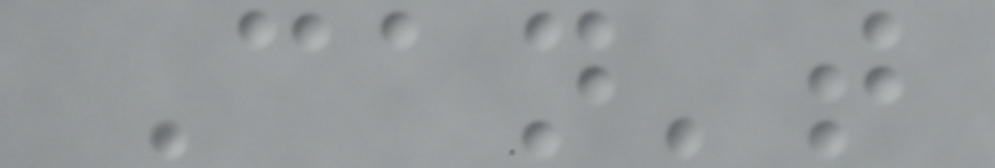Can't
